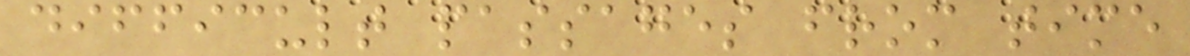difficult passages from time
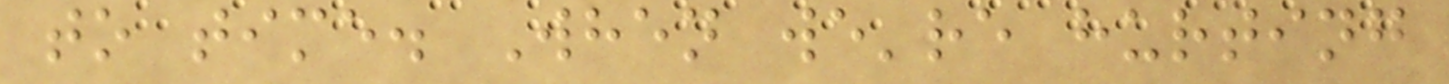to time. When we're hurting
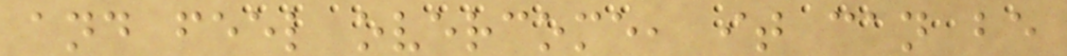and feel overcome, it can be
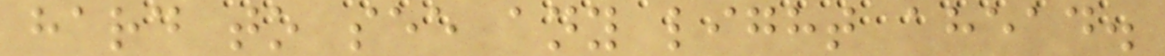hard to see any light ahead.
